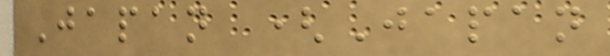Japan (Japan
